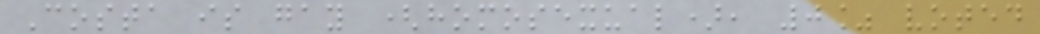Costa is gay (homosexual), 0% voted
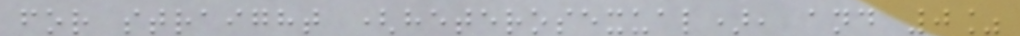for straight (heterosexual), and 0%
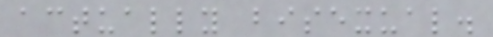actually bisexual.
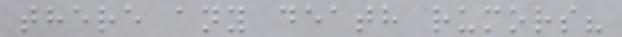there any death rumors?
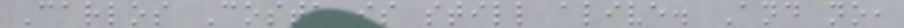Carlos Costa is still alive. And no,
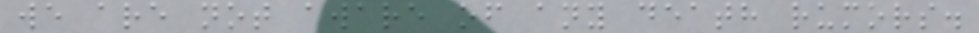we are not aware of any death rumors.
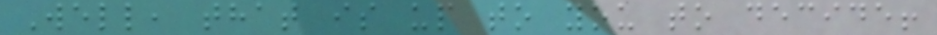Well, that is up to you to decide!
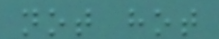not hot
